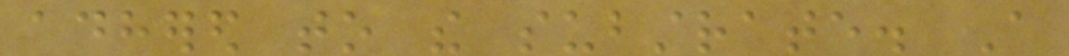adhered to the substrate. A
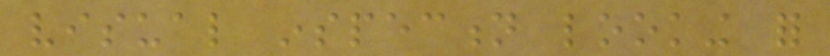visual inspection looking for
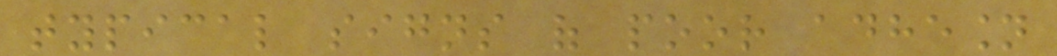typical signs of poor adhesion
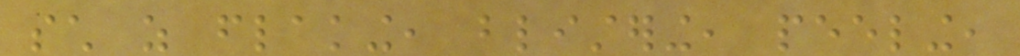such as flaking, blistering, peeling,
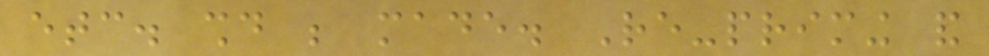etc. should be made. Re-priming and
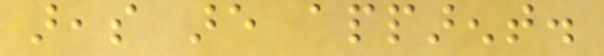areas are apparent.
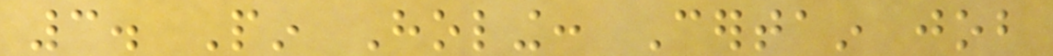3. Pin Holing: Certain job
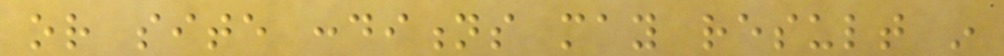or site conditions may result in
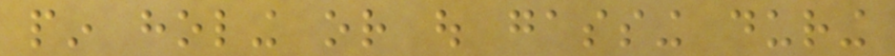pin holing or out gassing during
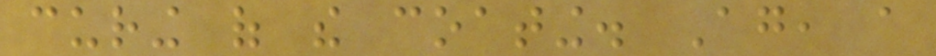curing of the coating. Again, a
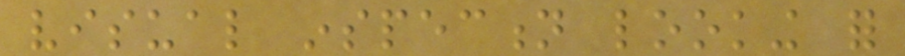visual inspection looking for
